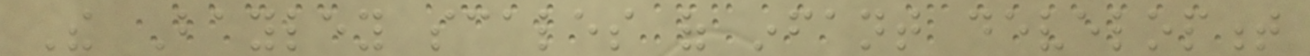The Bayley scales of infant development
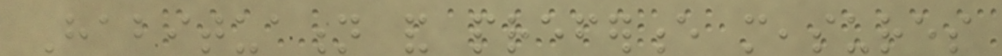Habituation and preference measures
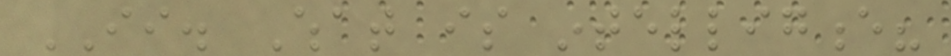II. What is intelligence?
